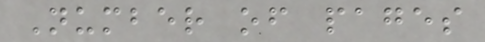Number of pages
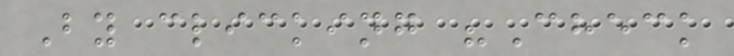By clicking "Check
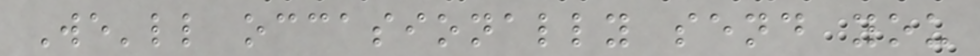We'll occasionally send you
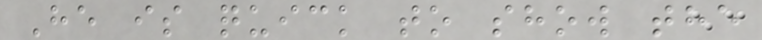He is quick to show the
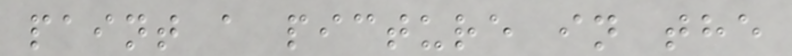paint a picture in the
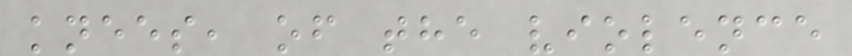knees, of the violence
